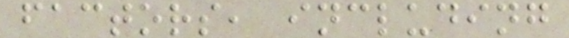factors, including
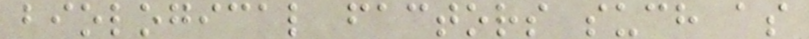biological factors such as
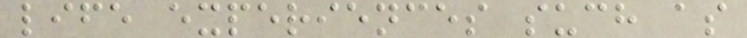life experiences such as
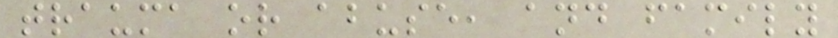trauma or abuse, and family
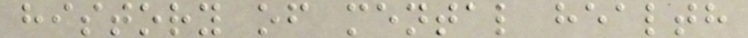history of mental health
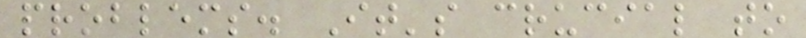problems. It's crucial to
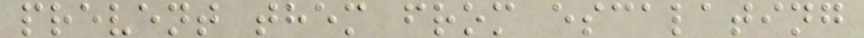prevent them from escalating
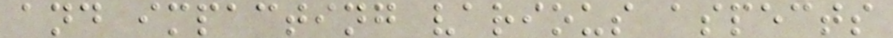and impacting various aspects
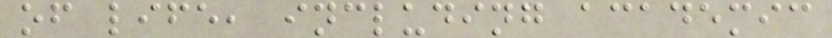of life, including academic
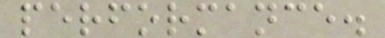performance.
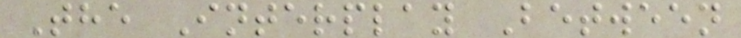The Interplay Between
